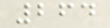264
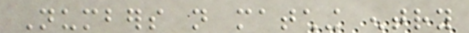Numbers not matching entry
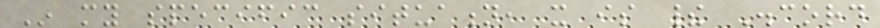In my specific situation, it is their Discord
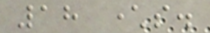18 characters.
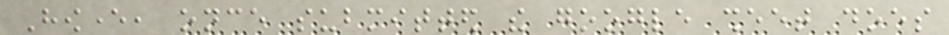However, once submitted the google sheet does
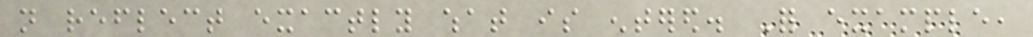not reflect exactly what is entered. For example,
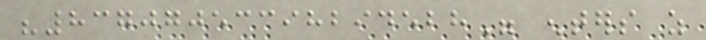"83707053398294528" enters as
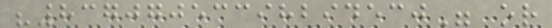"83707053398294530" or
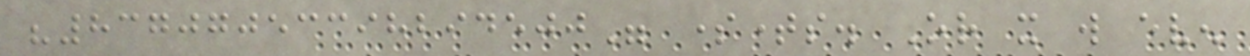"83707053398294500" sometimes. Or it will even
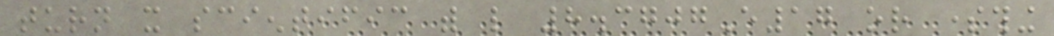turn it scientific with like 8.3707E17 or something
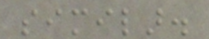similar.
